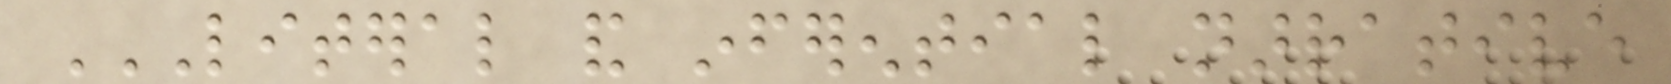LITERAL AND INFERENTIAL NARRATIVE
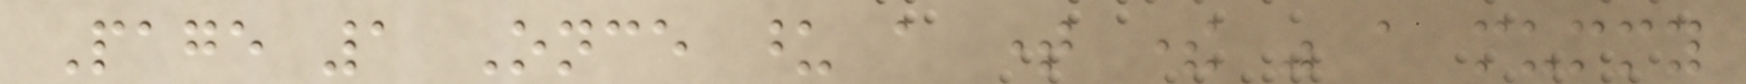Page 1 Once upon a time there was a mummy
